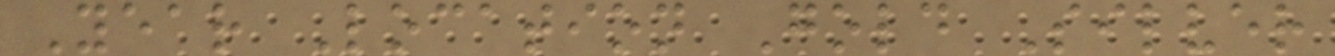Year Location Gold Silver
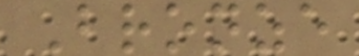Bronze
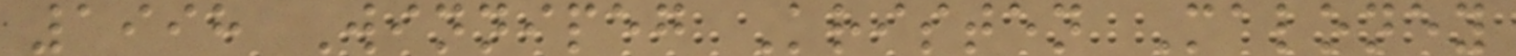1998 Winnipeg Kristen Maloney
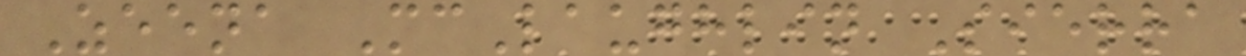Zeena McLaughlin Sierra
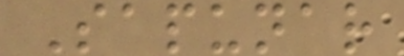Sapunar
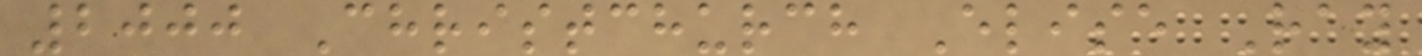2000 Christchurch Elise Ray
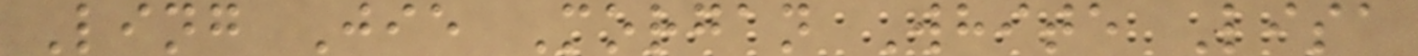Ling Jie Morgan White Lisa
